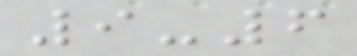9-6
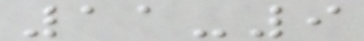11-9
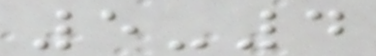5-4
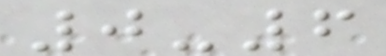0-6
